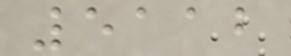5112
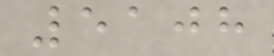5108
